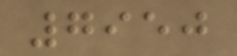7950
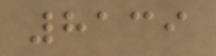8139
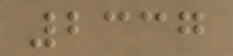2337
